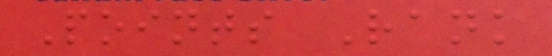Points Rank
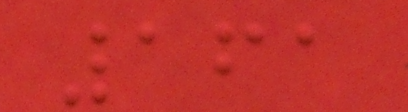161
